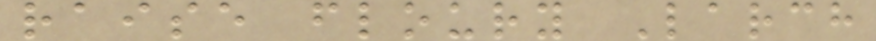raise floury Larch
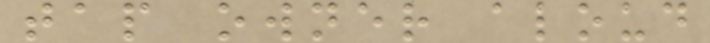tap owner aloud
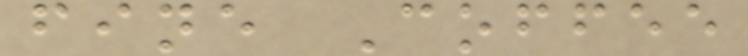fine Coffee
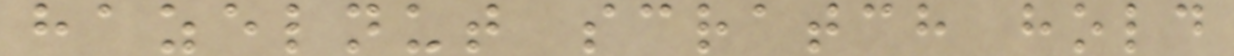hazelnut scratch hold
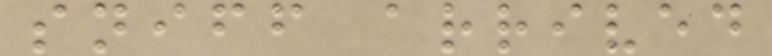sniff arrived
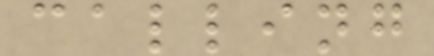calling
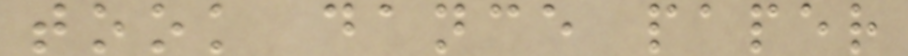took dance paper
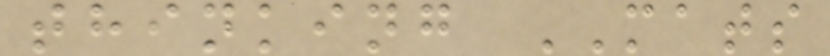thinking MATS
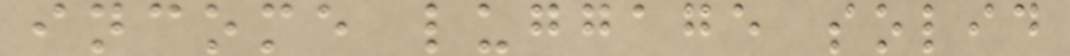income luggage solid
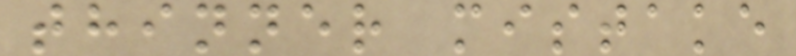thinner mistake
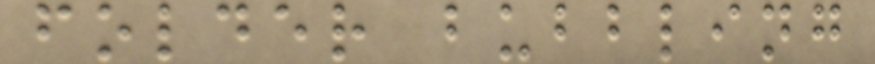folder bubbling
